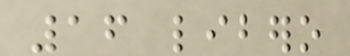16 libero
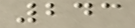243
